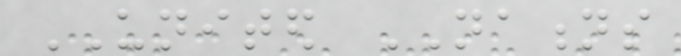UNITED NATIONS
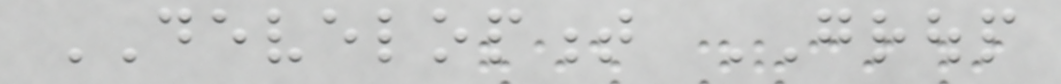DEVELOPMENT GROUP
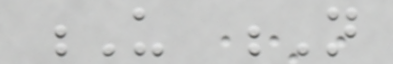U N
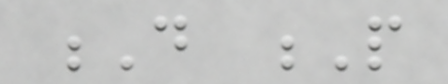D P
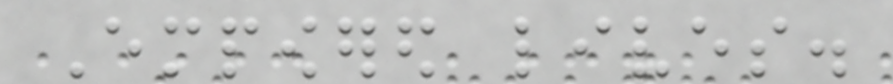Empowered lives.
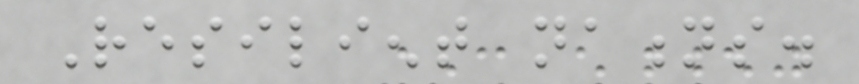Resilient nations.
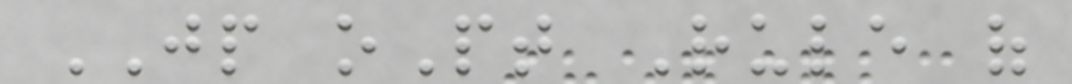JP oPt Rule of
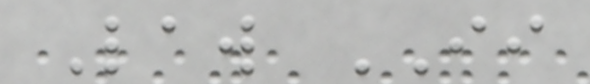Law II
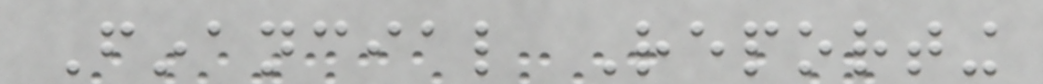Financial Reporting
